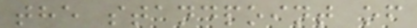the standpoint of
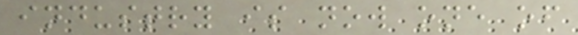industry is now one of
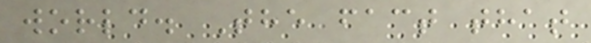world. The fact that
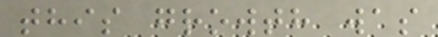this growth was
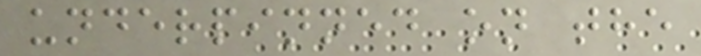underpinned on the
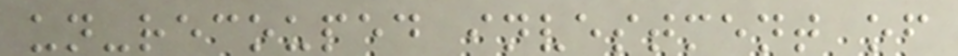un-recouped investment of
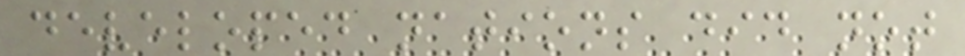developed nations did not
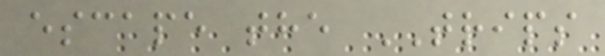escape the TRIPS
